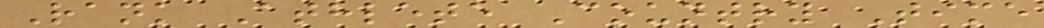Rank Athlete Country Time
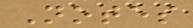Notes
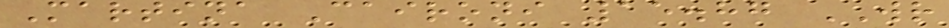Martina Caironi 15.87 WR
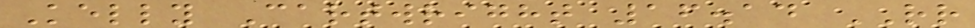Kelly Cartwright 16.14 RR
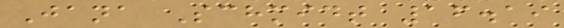Jana Schmidt 16.19
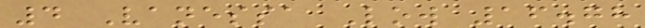4 Vanessa Low 16.78
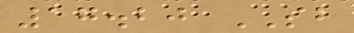17.20 SB
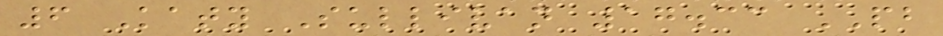6 Katy Sullivan 17.33 PB
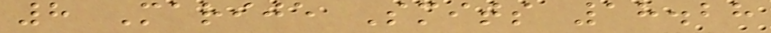8 Marije Smits 18.28
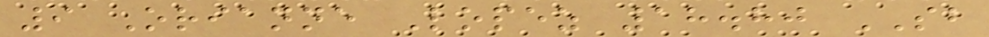9 Orianne Lopez 18.80 SB
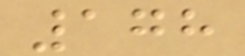178
